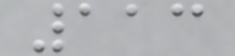113
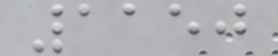1150
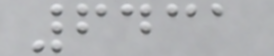6431
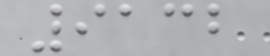9132
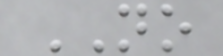NO
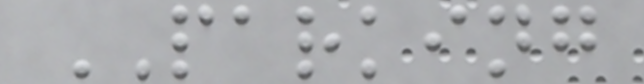PARKING
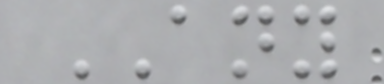ANY
